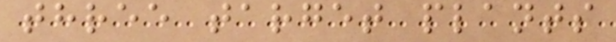three target plants
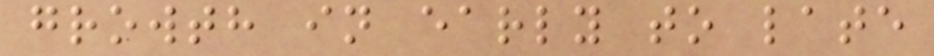growth in early to late
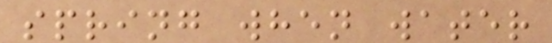spring when water
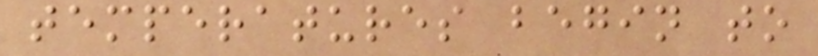temperatures begin to
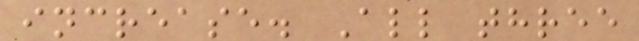increase. All three
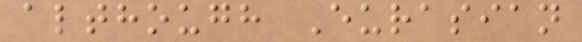although Eurasian
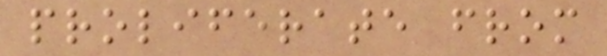proliferate from
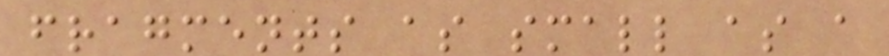fragments as small as a
